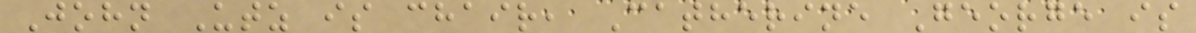John Utz is chair, Catherine George is
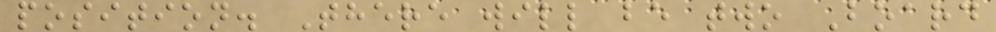position. There will be two Board
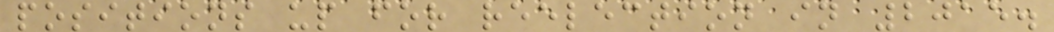positions up for reelection in 2015.
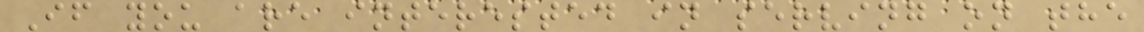If you are interested in serving on the
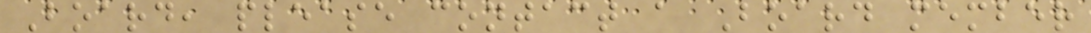Board, please contact a Board member
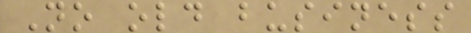No old business
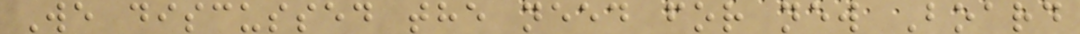We discussed the need for new Board
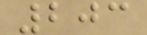203
